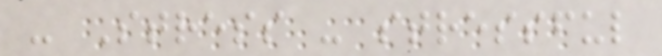- Stress - stressful
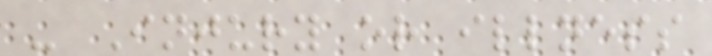- Injury or illness
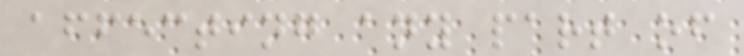affecting any part of
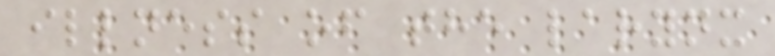illness of the larynx
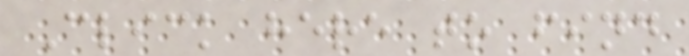Click here to find
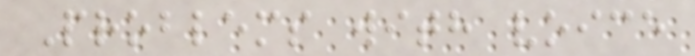Problems with voice
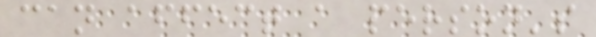can affect a person's
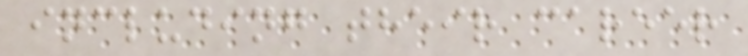including their career
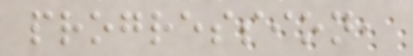progression,
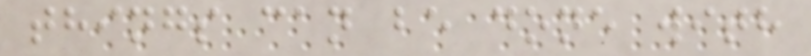things can be done with
